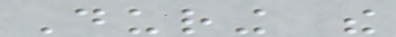During the
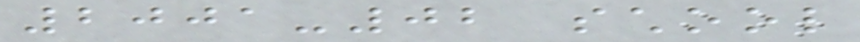2001-02 school
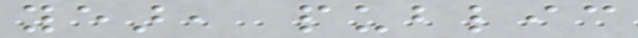year, public
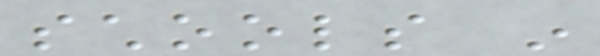schools in
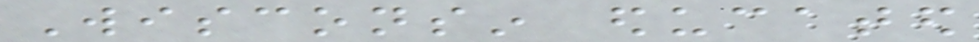Wisconsin educated
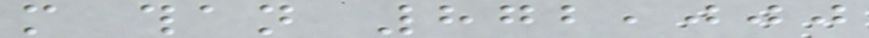more than 872,000
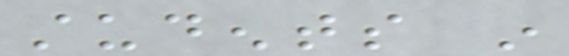students in
